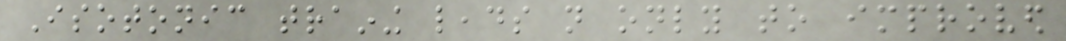Isotonic training leads not only to improved
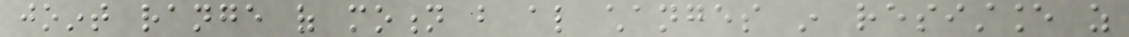joint range of motion but also changes in resistance as
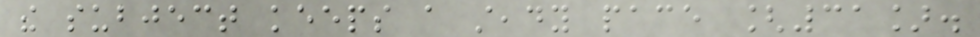the subject keeps a steady pace [31].
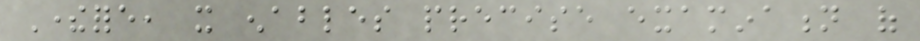Therefore, it enables precise examination of
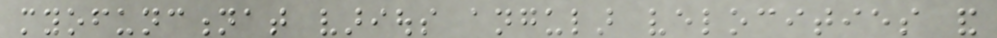myofunctionat various angular velocities and
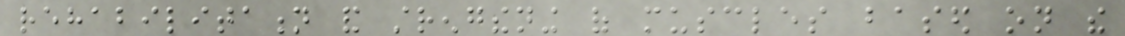rehabilitation and strengthening of muscles based on the
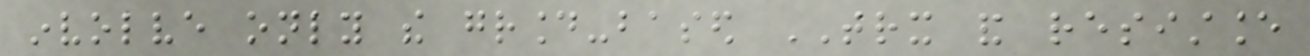involve only the ground-based TRX and resistance
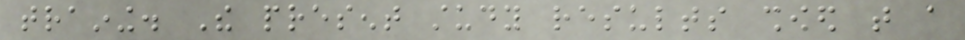training. The present study results showed that a
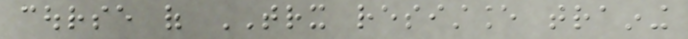course of TRX resistance training
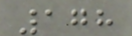178
